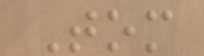Tom
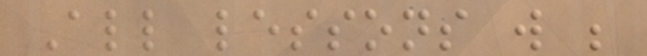All lessons will be
